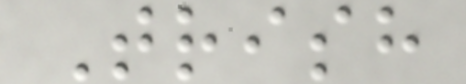Trish
